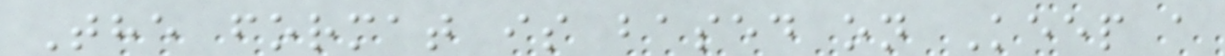The format is based on Keep a
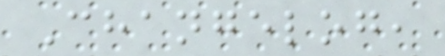Changelog,
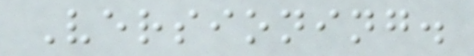Versioning.
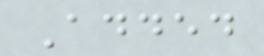Added
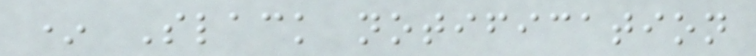* Slack notification
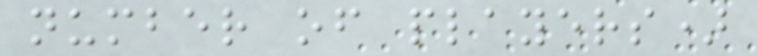number of players)
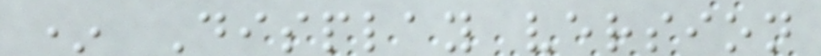* Display version
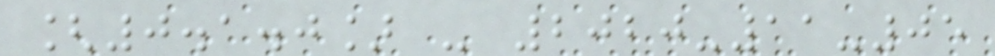[0.1.0] - 2020-11-05
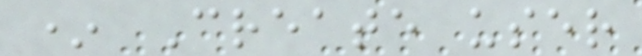* Create user
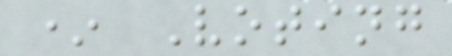* Voting
